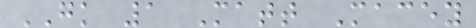GK 1 Matt Macey
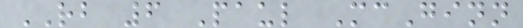RB 6 Paul McGinn
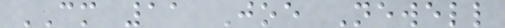CM 11 Joe Newell
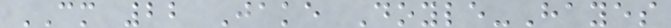CM 22 Jake Doyle-Hayes
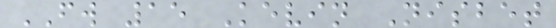FW 15 Kevin Nisbet
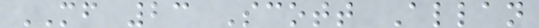MF 23 Scott Allan
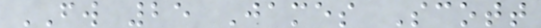FW 25 James Scott
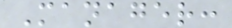Manager:
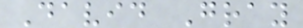David Gray
